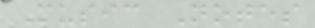Music Notes
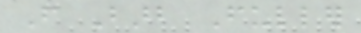From Barb Fuller
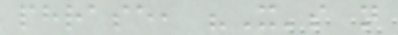phrase, "It's not
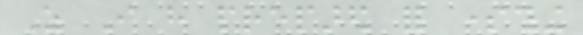As I have prepared for something
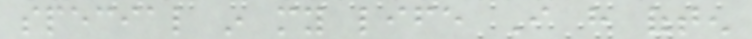special in my life I have often
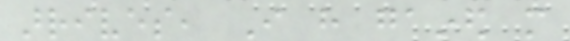arrives, I have gained more
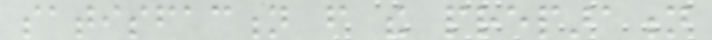satisfaction from the preparation
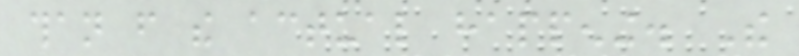than from the actual happening. The
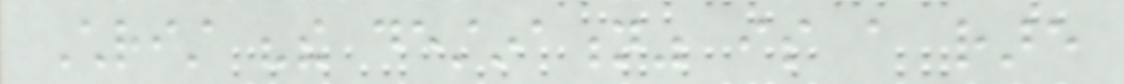Christ "the destination" is a rare
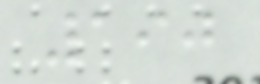190
